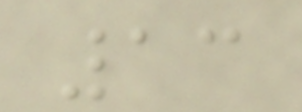13
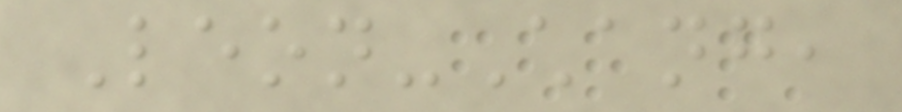Leon-Chang,
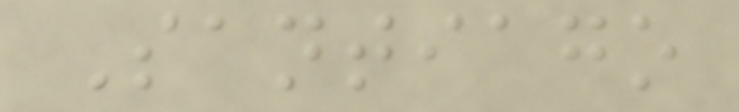Santiago
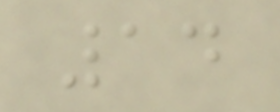14
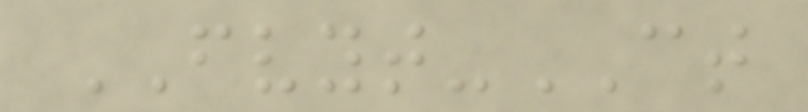FVYT-CT
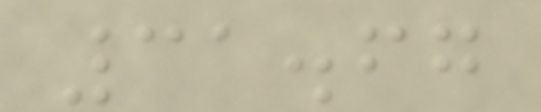31.67
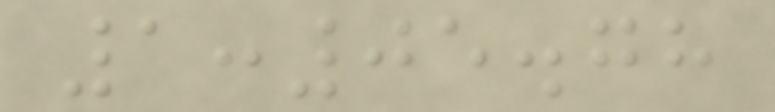1:05.78
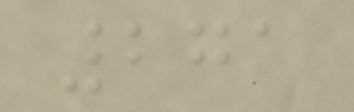271
